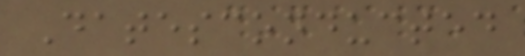Datesconducted
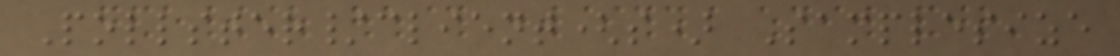Pollster/client(s) Samplesize
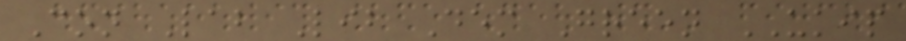Con Lab Lib Dem Green UKIP
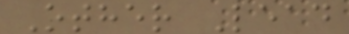Other Lead
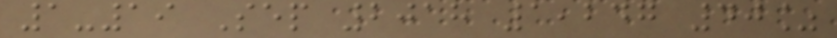1-19 Sep 2018 1,247 40%
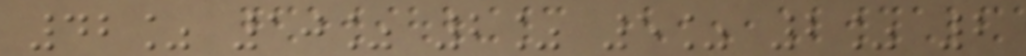42% 10% 2% 5% 2% 2
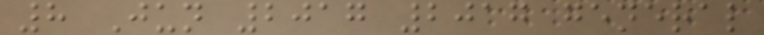8 Jun 2017 2017 general
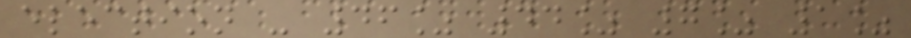election - 46% 44% 7% 1%
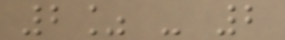2% - 2
